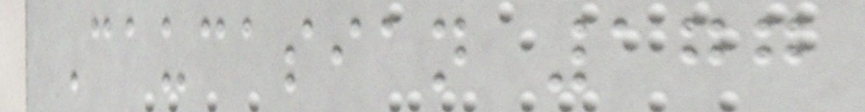Caucasian 177
